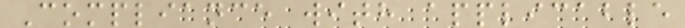Compliance with applicable
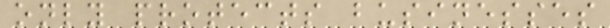only protects businesses
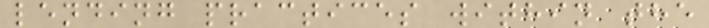lending practices within the
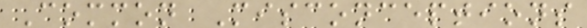Common Misconceptions
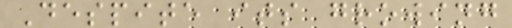Despite its growing
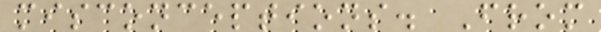misconceptions. From
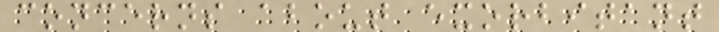concerns about exorbitant
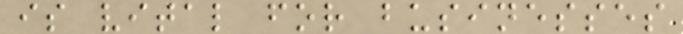is vital for businesses
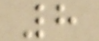8
